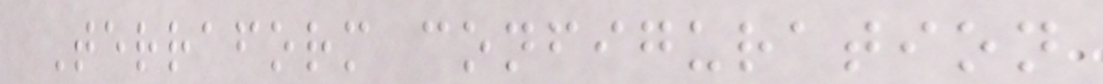Terraform configuration
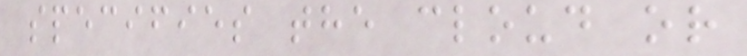specifies the cloud or
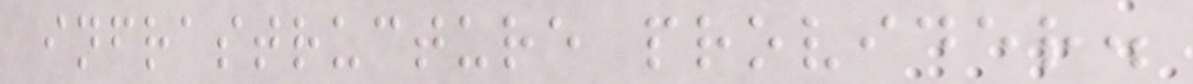infrastructure provider.
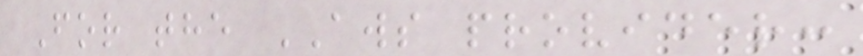For the AWS provider:
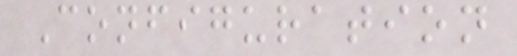Configuration
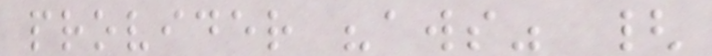provider "aws" {
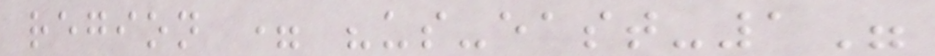region = "us-east-1"
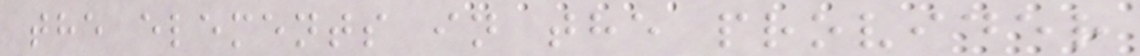the elements in the provider
